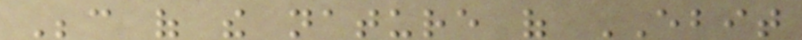Because of the nature of EBIT
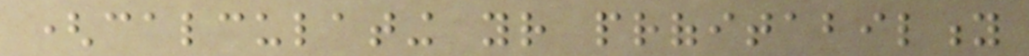(calculating your profitability
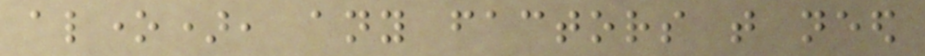alone), any factors that need
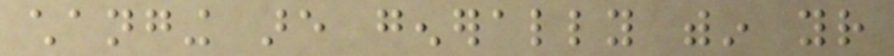changing are generally within your
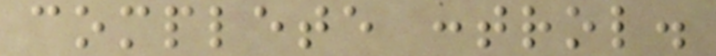complete control.
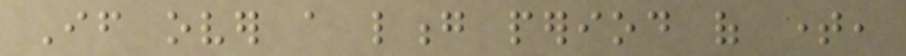If over a long period of time,
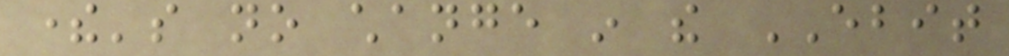there's no change in the EBIT
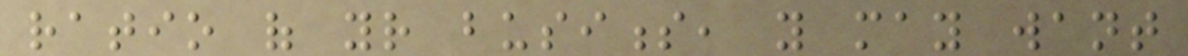ratio of your business, you may want
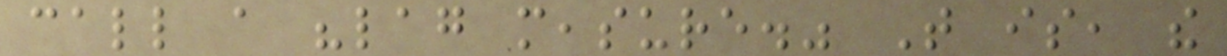call a "lag measure." That is, the
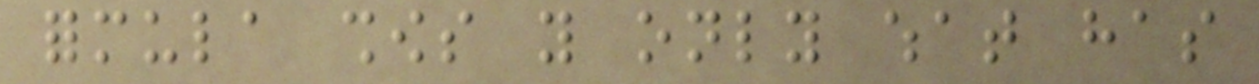formula shows you only what has
